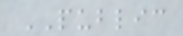PUBLIC
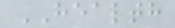HEALTH
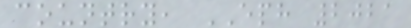country, EPH 2021
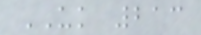UK 213
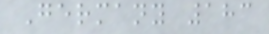Germany 183
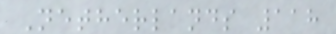Netherlands 118
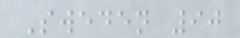Sweden 90
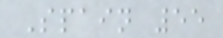Spain 55
